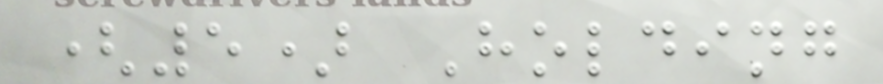(5) Holding
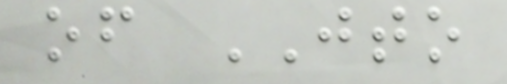of JTO
